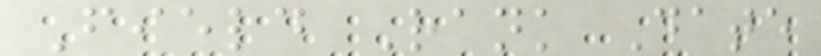Field Rank Date
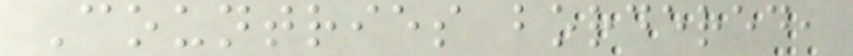Countries bordered,
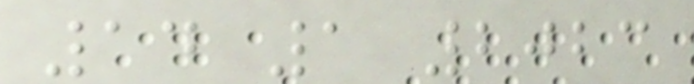14 1 2023
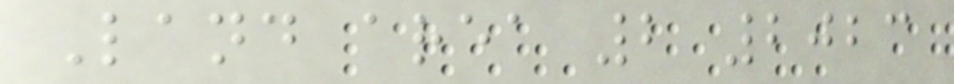Land area 2 2023
